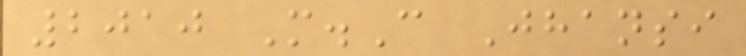2010 M.C Jhansi
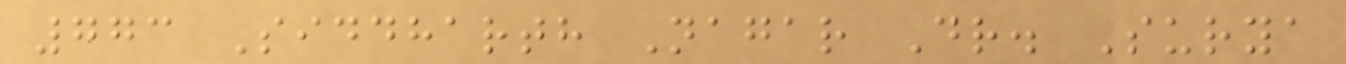773 Siddharth Nagar Dr. Surya
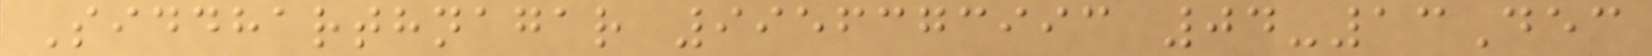Siddharthnagar 9956373993 04-13Dec
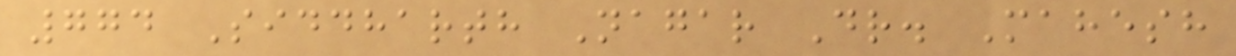774 Siddharth Nagar Dr. Mahesh
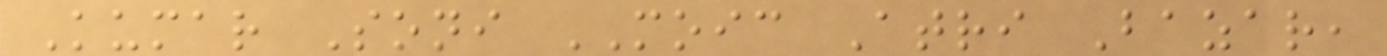Kumar Soni MOIC Atri Bazar,
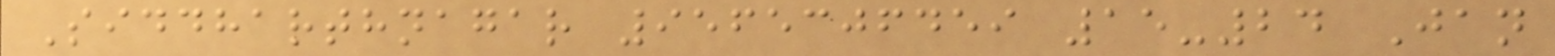Siddharthnagar 9565306459 15-24 Jan
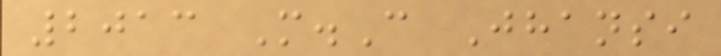2013 M.C Jhansi
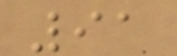91
